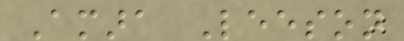Amara Leeson
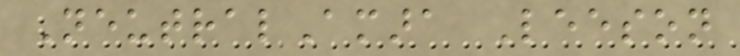NeutralAmara Leeson
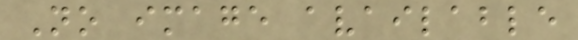No image available
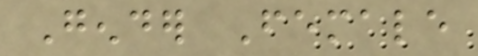Gender Female
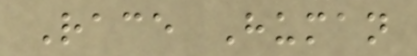Race Human
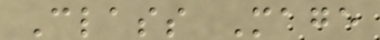Class Mage
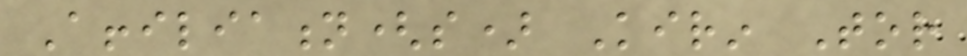Affiliation(s) Kirin Tor
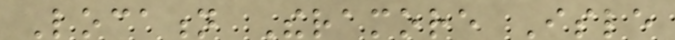Location Theramore Isle
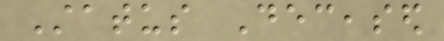Status Deceased
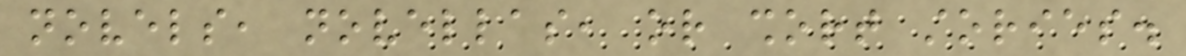novels, novellas, or short stories.
